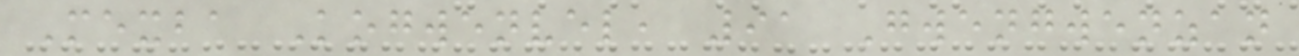Mexba Kogwenvel, 91 Gwengwenzan
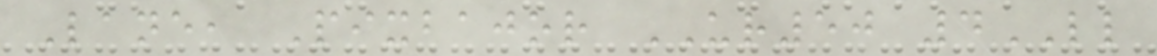Lane, Pixbajor UR50 4LL
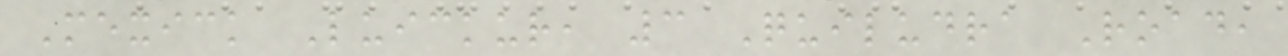Mexick Luickur, 3 Quiludra Road,
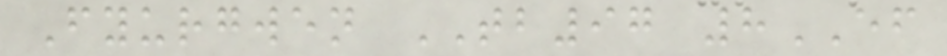Fyurgwen TB97 8EF
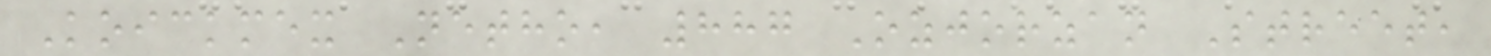Koickmex Netho, 887 Ozjorzan Street,
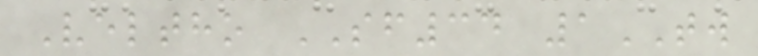Veltho SF34 1TW
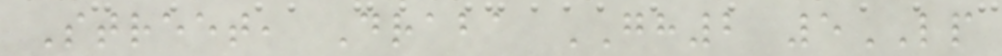Street, Draba GH2 5LP
